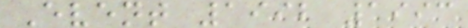Event 1992 1993
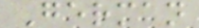German
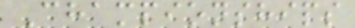Championships
